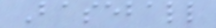Baseball
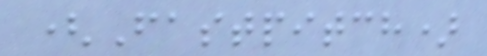(Fastpitch)
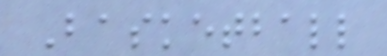Basketball
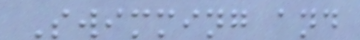Swimming and
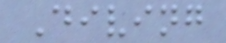Diving
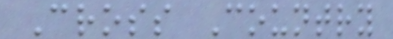Cross Country
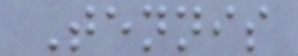Tennis
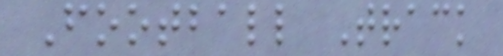Football Track
